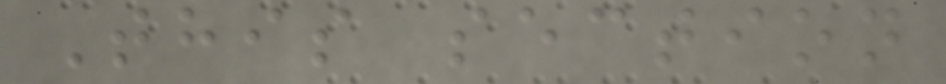This section
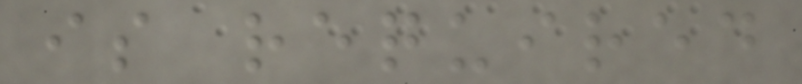is required
